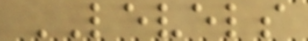LEVELS
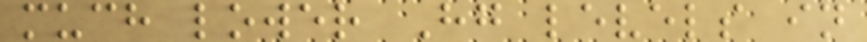much lower Hg levels in
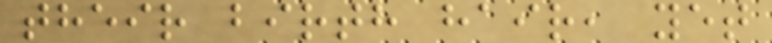their birth hair, yet
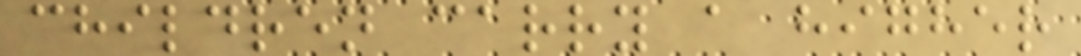children carry a higher
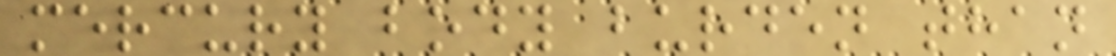mercury body burden than
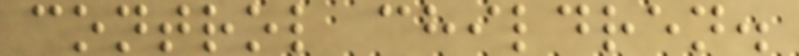control children.
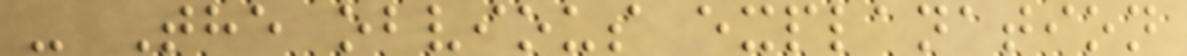- The obvious explanation
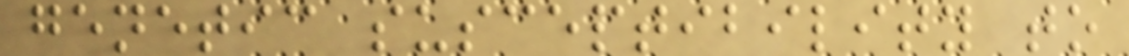genetic susceptibility to
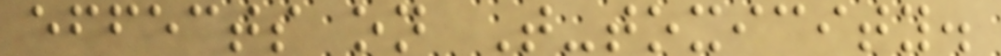effects on T-toxicity.
